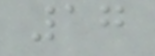17
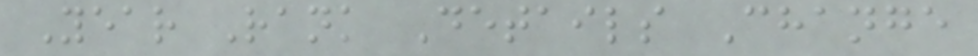Year Rank Details Change
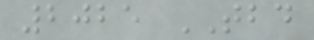2025 TBD
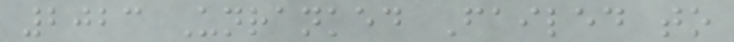2023 Unranked Failed to
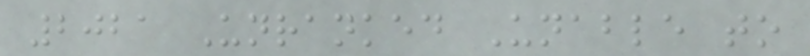2021 Unranked Unable to
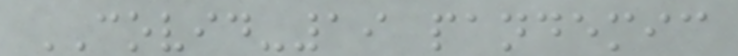COVID-19 pandemic
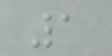1
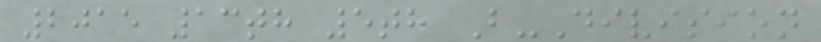2015 13th 5th B-Division
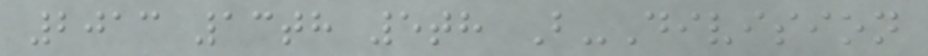2013 13th 5th B-Division
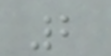2
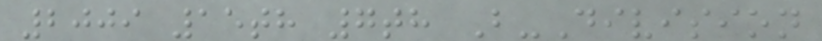2009 15th 7th B-Division
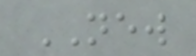NEW
